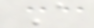A
